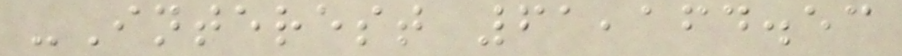-Interest 61,164.53
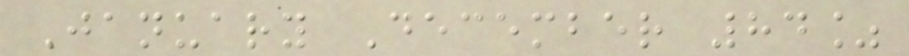January December 84%
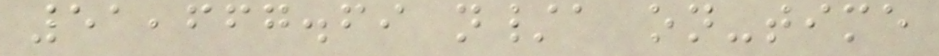51,667.69 n/a on-time
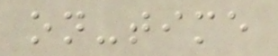on-time
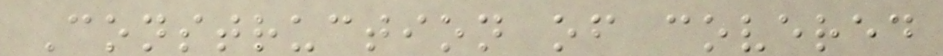Construction of covered
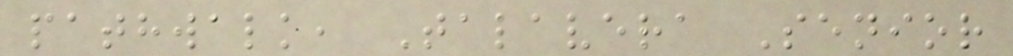pathwalk, Talavera Senior
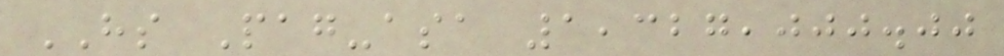HS Pag-asa 1,327,000.00
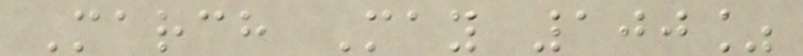March May 100%
